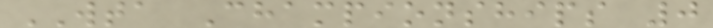WTA Championships 0
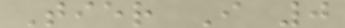Tier I 0
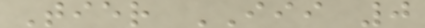Tier III 0
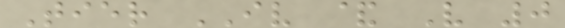Tier IV & V 0
